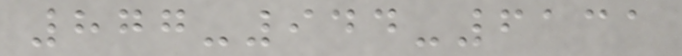877-944-6131
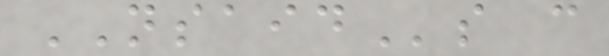NSAIDs can
